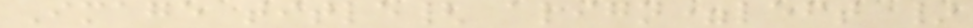Image title{ align=left }
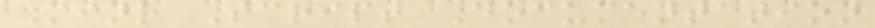Minr Script Documentation
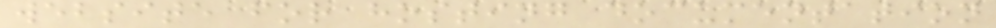website for hosting documentation
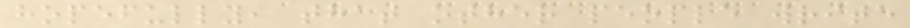hopefully, that other people write
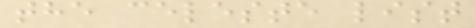the celeste list
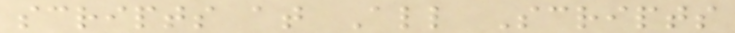scripts at All Scripts
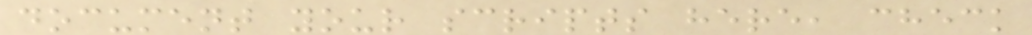document your scripts here, check
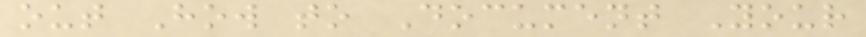out How to Document Your
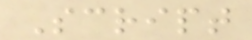Script
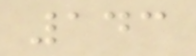143
